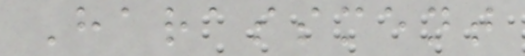Harassment
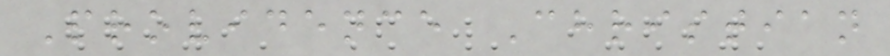Providence Christian
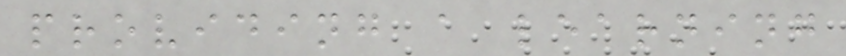providing a learning
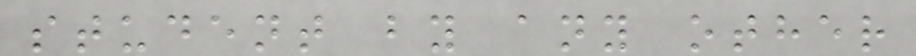student by any other
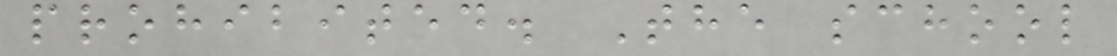prohibited. The school
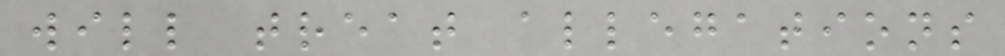will treat allegations
